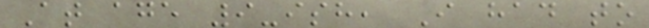At age 9-ish, I had to
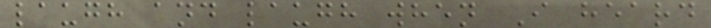laugh and laugh when I heard
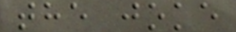the joke
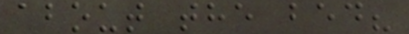about the bed?
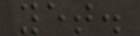yet.
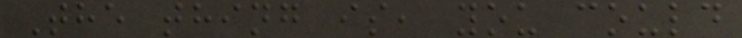The thing is, you could
